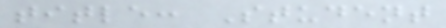title: Student
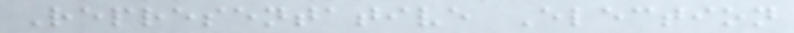Representative Election
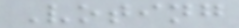Voting
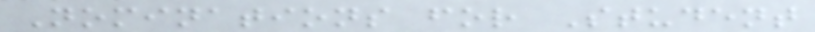Nominations for Student
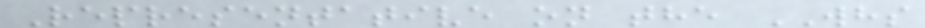Representative on the WHS
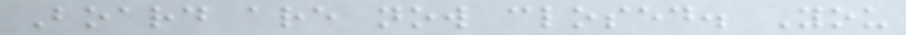Board are now closed. You
